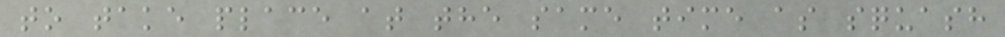to take place at the same time as squash
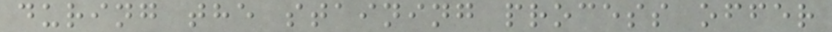during the staining process offer
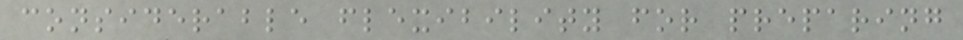considerable flexibility for preparing
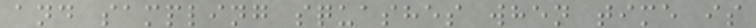and sampling squashes when time is
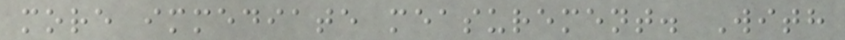more immediate measurement. With
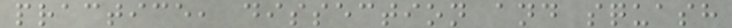practice, dissection and squash
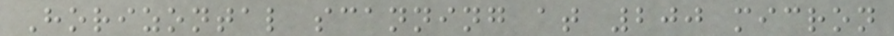Horizontal scanning at 200 micron
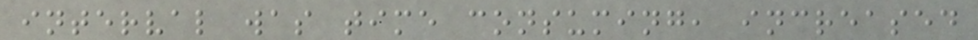interval was time consuming, increased
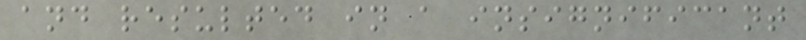and resulted in a insignificant
